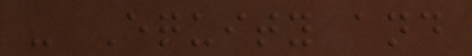- Equity and
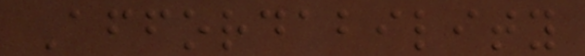Affordability
